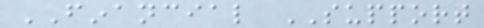FINANCIAL SUPPORT
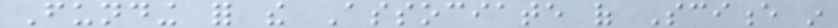Funding for the Associate of Science in
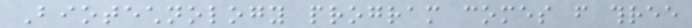Biotechnology program comes from three
